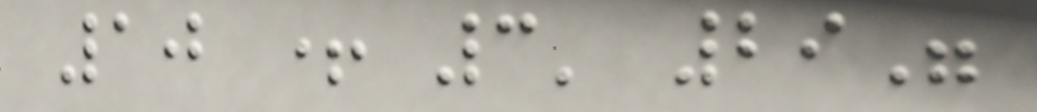10 + 3' 29"
